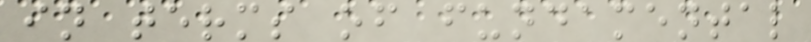in terms of fundamental
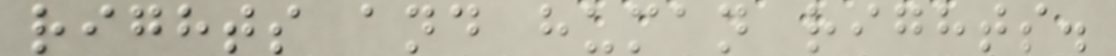rights and human rights.
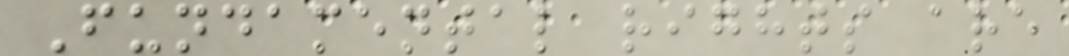Fundamental rights are
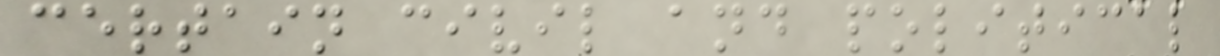certain civil and political
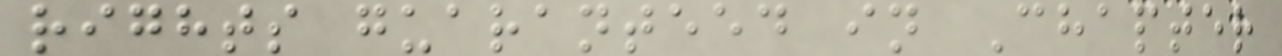rights guaranteed in Chapter
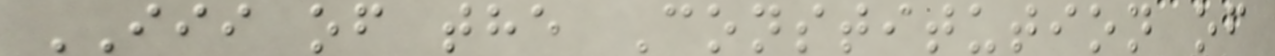III of the Constitution of
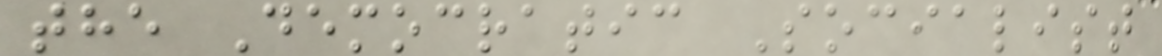the Democratic Socialist
